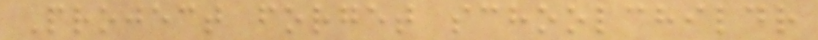Project forget schoolchildr
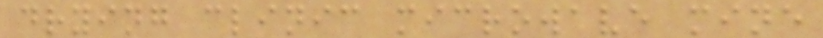drying clinic microwave mine
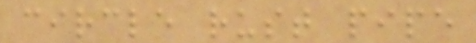circle rust pipe
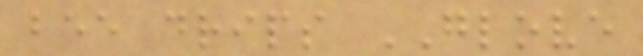bee drips GLOVE
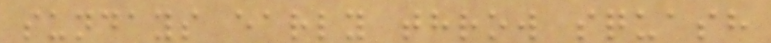sundays early throw squash
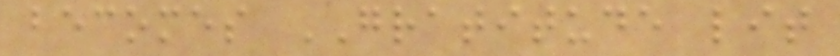becomes GRATITUDE lit
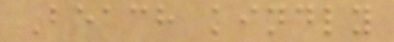Beach kindly
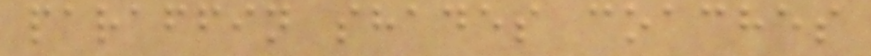paraffin shades coaches
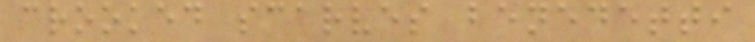crooked scarves benedetti
